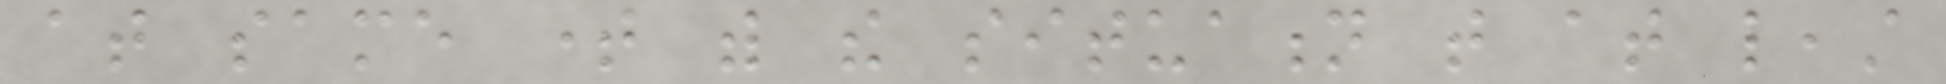at same time with the situation that at least
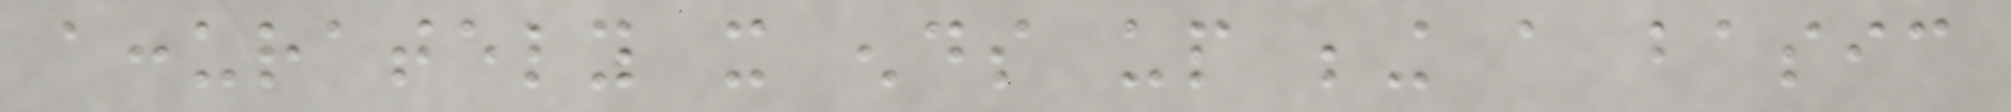accurately it ends up being a basic
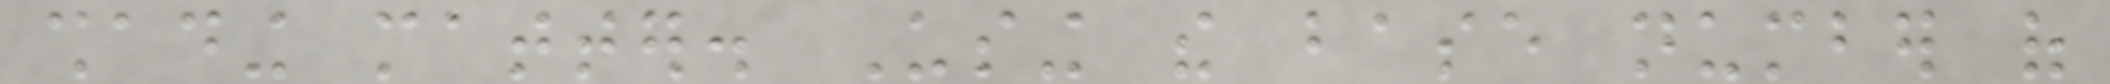shading matter. Using the base number of
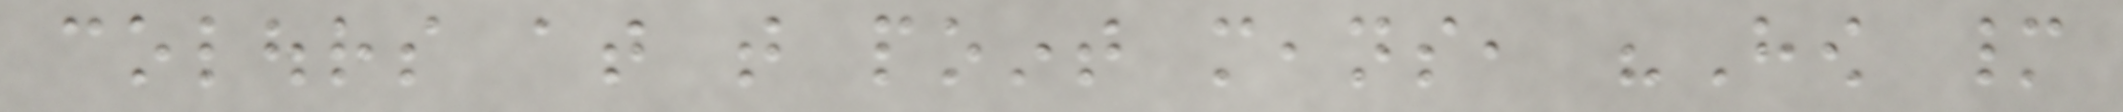colours at that point means, "How many
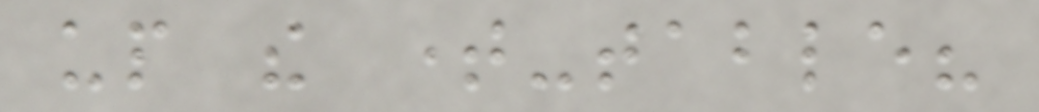up the time-table?
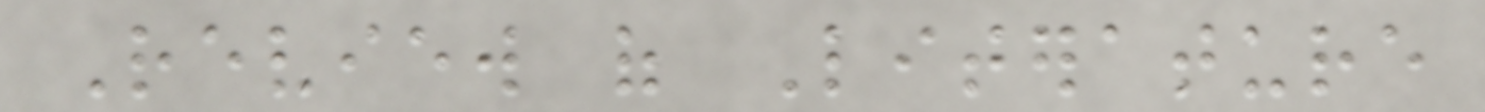Review of Literature
